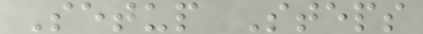Setup Steps
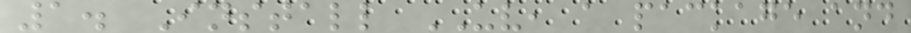1. Install UV, a package and
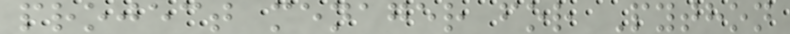project menager for Python
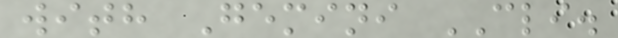with Gemini CLI.
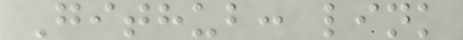Github: link
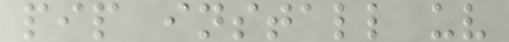pip install uv
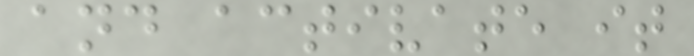and activate it
